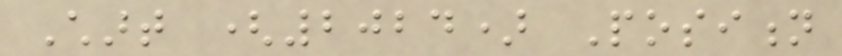Chart (2024) Position
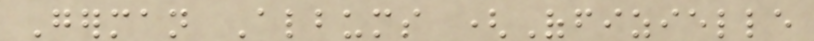German Albums (Offizielle
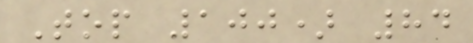Top 100) 84
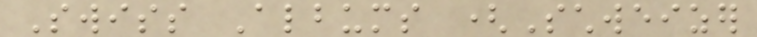Swiss Albums (Schweizer
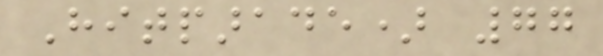Hitparade) 77
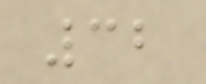32
